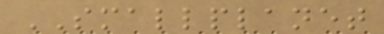SMALLPLANET
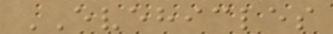EVEHICLES
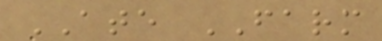ATE FARM
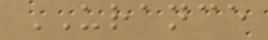URANCE
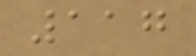117
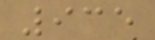935
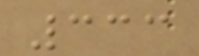333
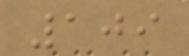109
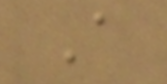A
